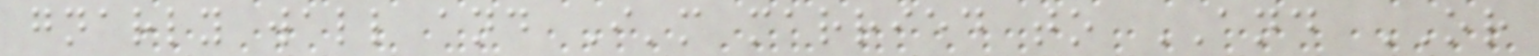gnarly wall and I'm married to AND OR
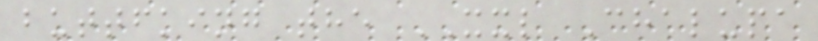buttfking the XXL Chalupa
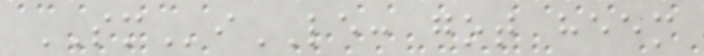SMiLE: got heem
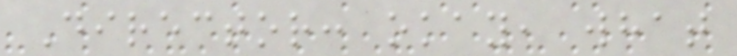Director: okay, what
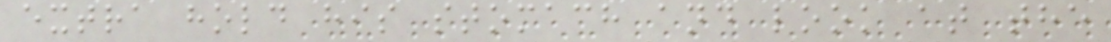extra hold his stomach and look at the
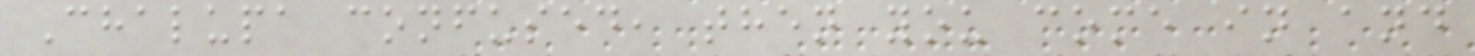Chalupa confused, then you come in and
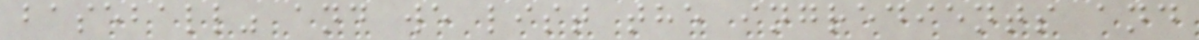baseball" and we list the ingredients and
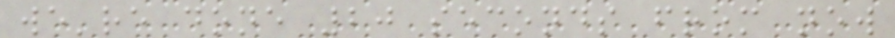we're done 20 seconds from now
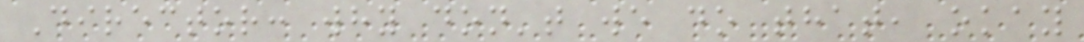Director: why don't we do that, okay
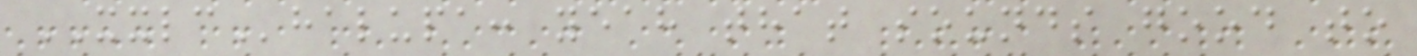XXLChalupa: yeah that sounds good to
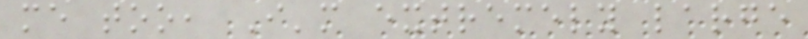me too, I'm extremely large
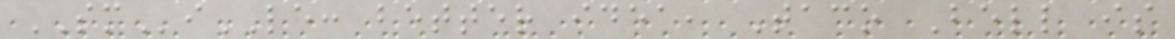SMiLE: better idea, Taco Bell is
